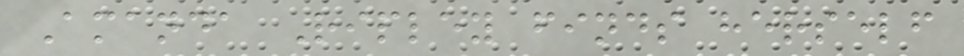Amanda Ripley finds herself
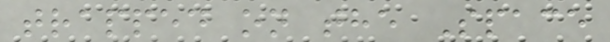trapped on the Space
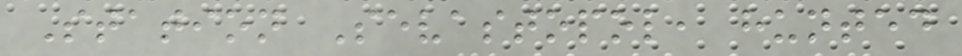Station Sevastopol, hunted
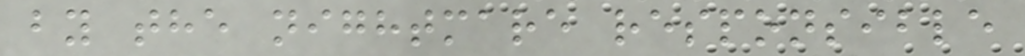by the nightmare responsible
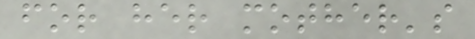for her mother's
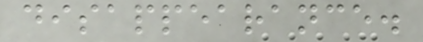disappearance.
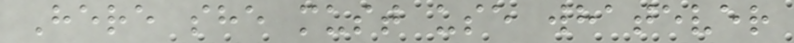Here she must use whatever
